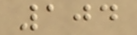104
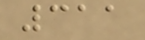311
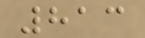813
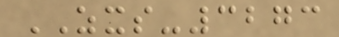ZXS-3273
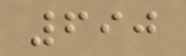690
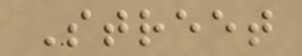Street
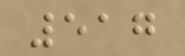517
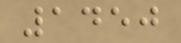1450
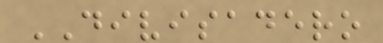DIVISADERO
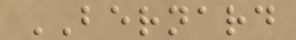BERNARD
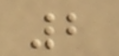2
